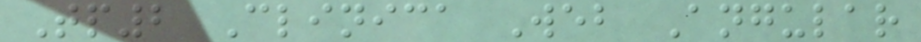Tp2 Clinica Web Angular
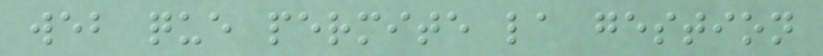web que permite la gestion
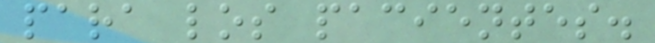para los pacientes.
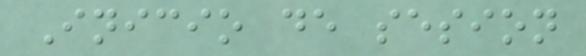Inicio de sesion
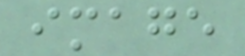image
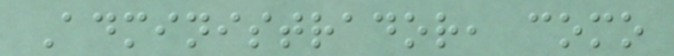Administrador, como
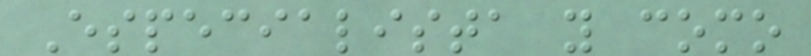Especialista y como
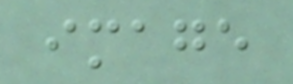image
